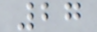27
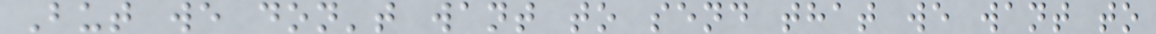But we don't want to send that we want to
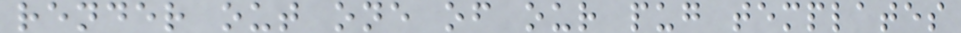render out one of our pug templates
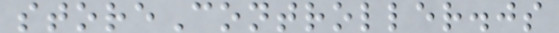storeController.js
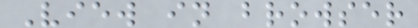View in browser
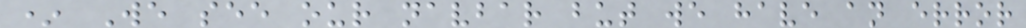* We see our navbar but we have an error
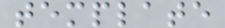template
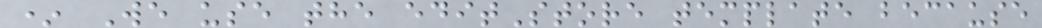* We use the editStore template because
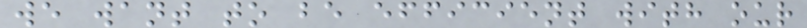we want to be efficient with our
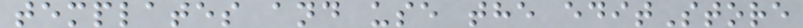templates and use the editStore
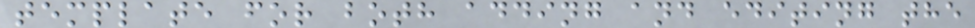template for both adding and editing the
